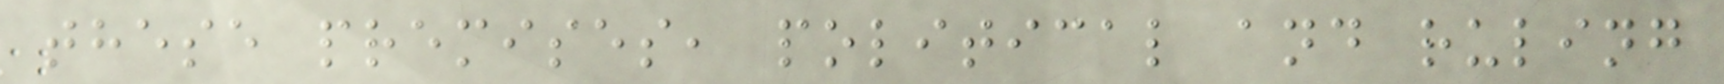these premises, political and ruling
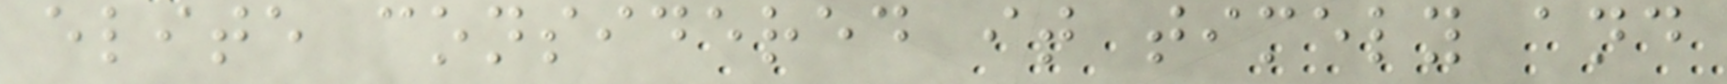elite considered it timely and
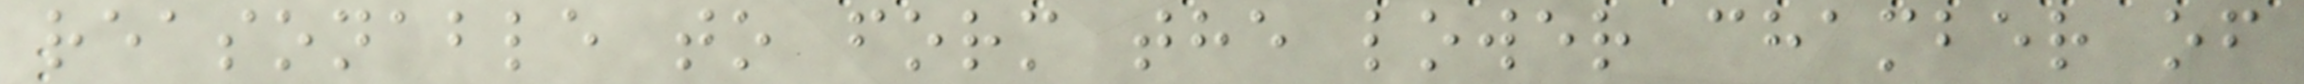reasonable to form the lower chamber of
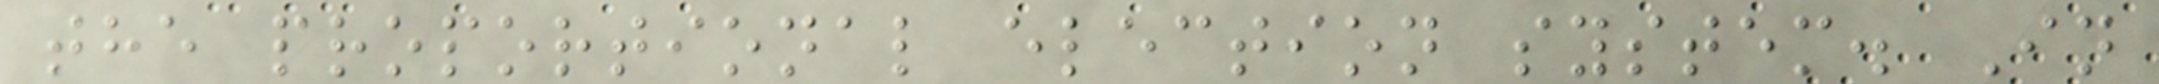the proportional election system. In
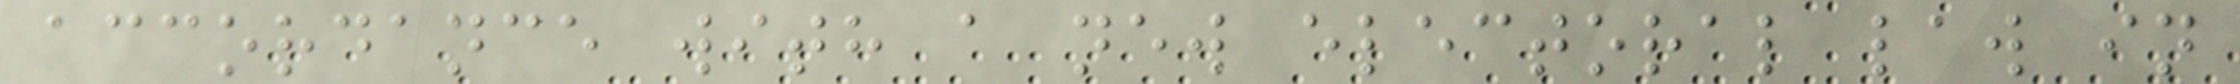accordance with a new electoral law in
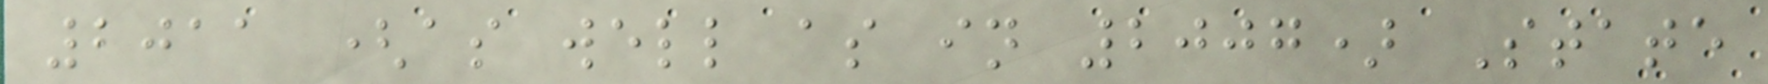2011 (as well as in 2007) State
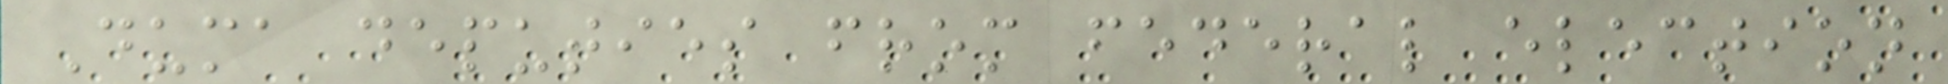Duma deputies from federal election
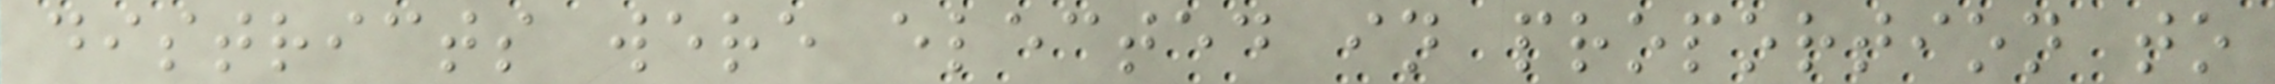districts were elected in proportion to
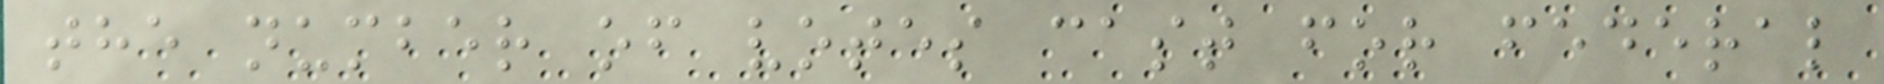the number of votes cast for federal
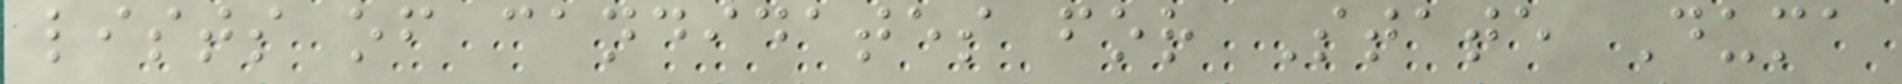lists of candidates for State Duma
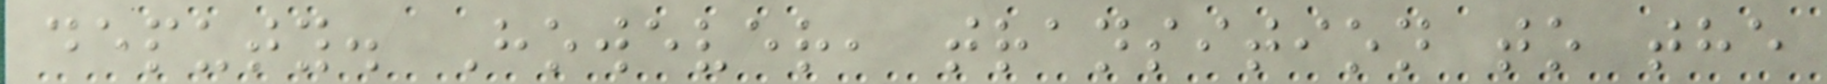deputy. However, transition to the
